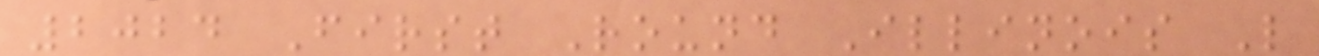2024 First Round Illinois L
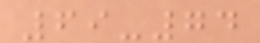69-74
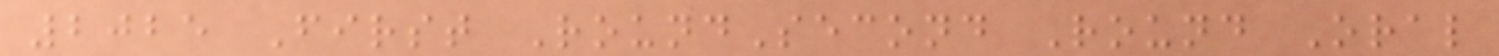2025 First RoundSecond Round Oral
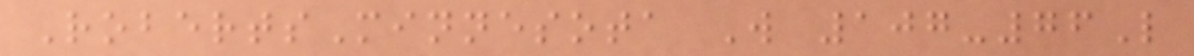RobertsMinnesota W 107-76L
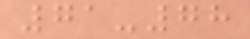71-78
